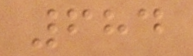684
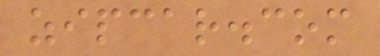zipcar.com
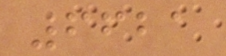6621
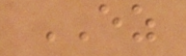EZ
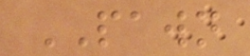PAWN
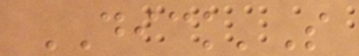DICK'S
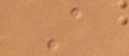A
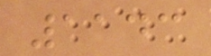1143
